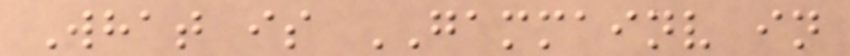What is GAMMAINV in
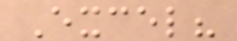Excel?
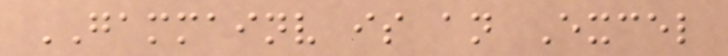GAMMAINV is an Excel
